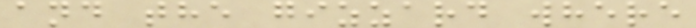and the gizzard where
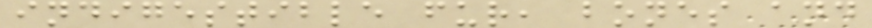indigestible fur, bones and
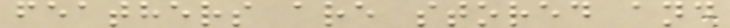feathers are stored and
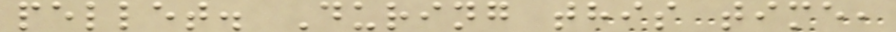pellet. During this time,
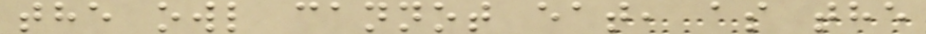the owl cannot eat, as the
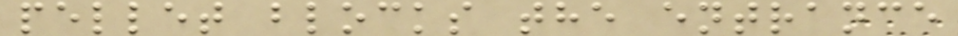pellet blocks the entrance
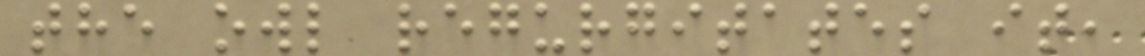the owl regurgitates it,
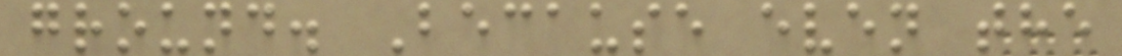ground. Because even the
